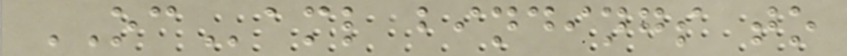OCaml bindings to
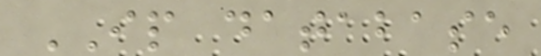IP database
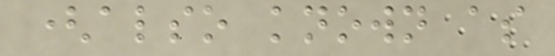(also known as
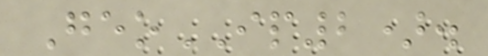GeoIP2).
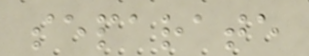separate
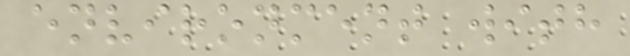environment with
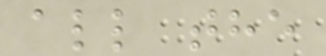all the
